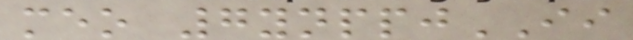meo 7ynppjII
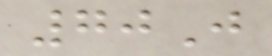70J
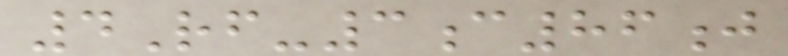4Rf-3c86j
